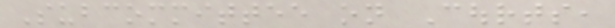Subcommittee on Courts,
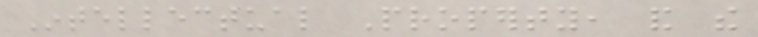Intellectual Property, and the
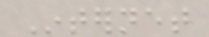Internet
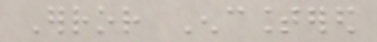Error Encountered
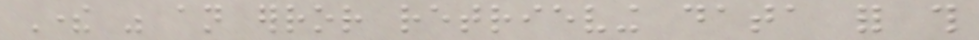There was an error retrieving data for this
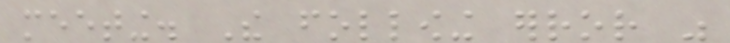meeting. The following error was
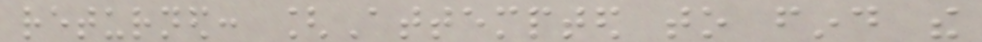returned: [Attempted to find the
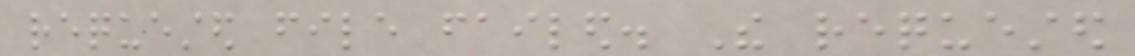requested file failed. The requested
